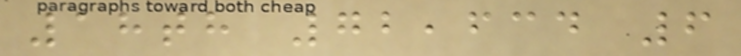18th 72,634 6
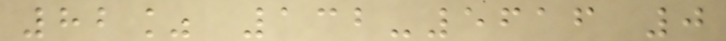82% 132-5616 0
